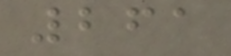261
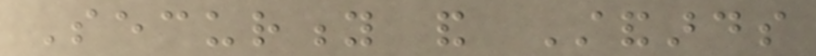Security and Standards
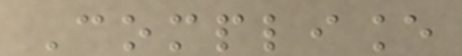Compliance
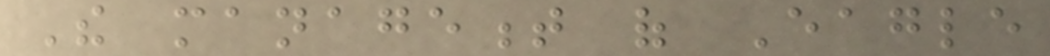The management of Eagle
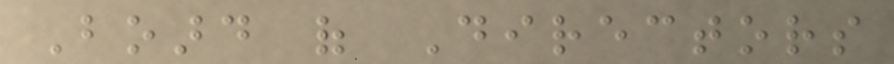Board of Directors
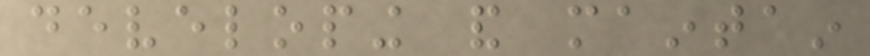developing and maintain
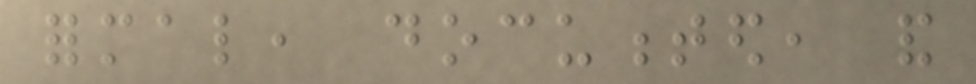formal, documented, and
